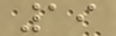19
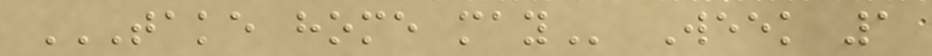TAKE HOME MAY Week 1
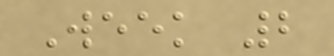Week 2
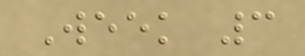Week 3
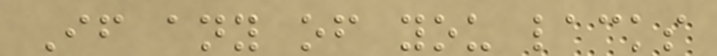If any of you lacks
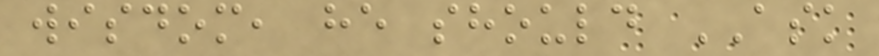wisdom, he should ASK
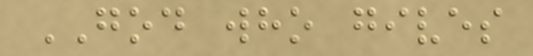GOD who gives
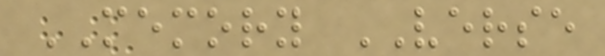MEMORY VERSE
